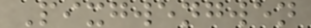Pixgwengwen
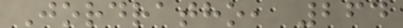Jordratho, 264
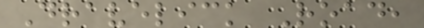Dravelick Road,
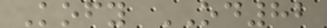Kofy OD82
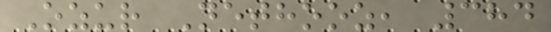Ozur Nethooz, 384
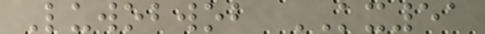Luwobwob KX51
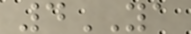4YA
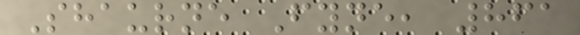Shaurne Fyne, 861
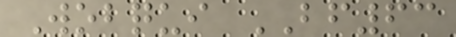Wobqui BF63
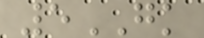5GK
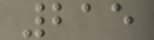215
